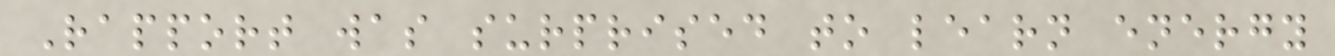Rapport was surprised to learn energy
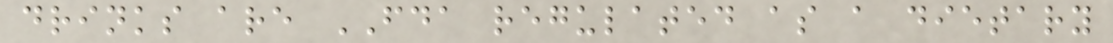drinks are FDA regulated as a dietary
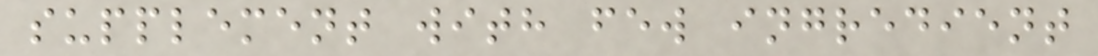supplement with few ingredient
